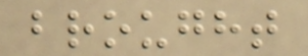brought
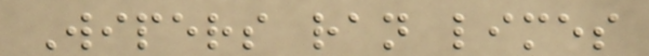Wipers ran limes
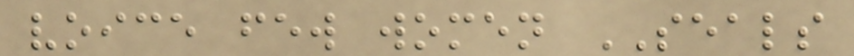voice few women SEALS
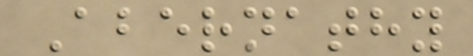Abernathy
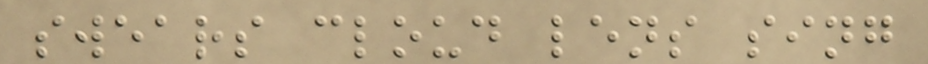swears cloud lens sing
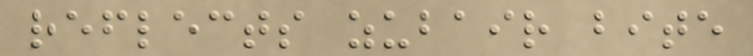reflects zubair bite
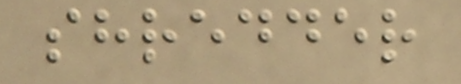shredder
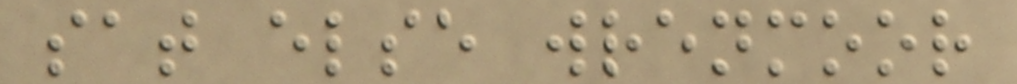sat else wrenmoor
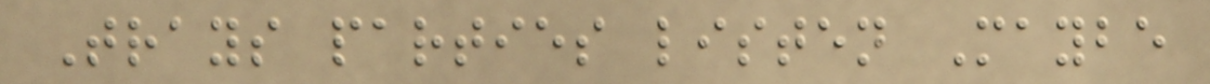Trays parties listen Maybe
